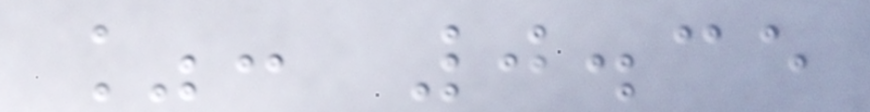%: 0.35
